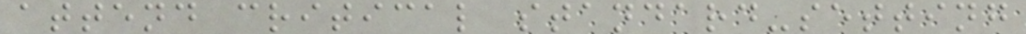attend critical standard-setting
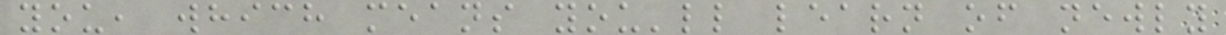you, which means you'll learn of newly
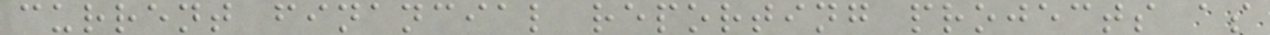current financial reporting projects as
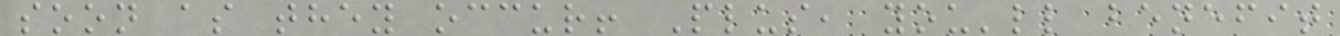soon as they occur! Plus, you'll benefit
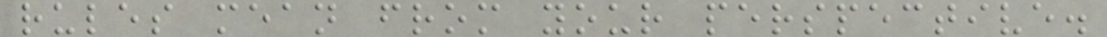rules mean from your perspective.
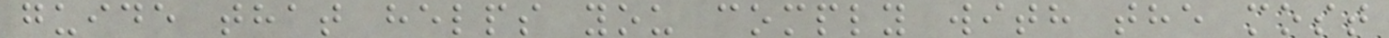guide that helps you comply with the most
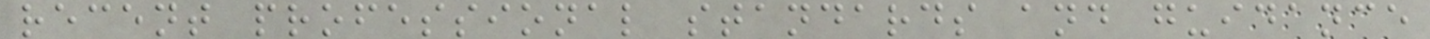recent professional standards and guidance
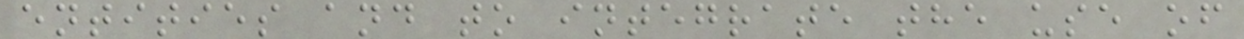entities and to integrate the use of
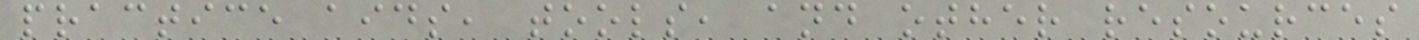practice aids, tools, and other resources
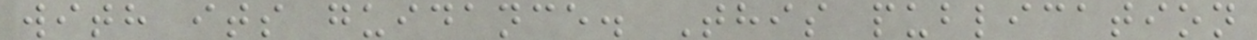with its guidance. This publication
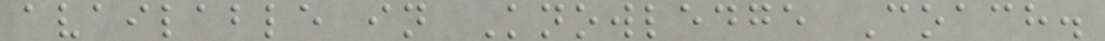available in Knowledge Coach.
